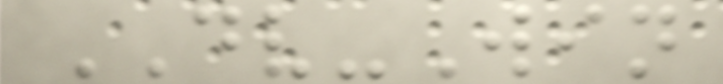DV-Win
